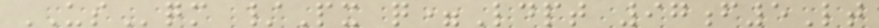USqm /Px q=Ldpt 97f5Lt
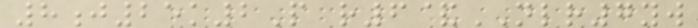8j25k2P r6&NLR7yw
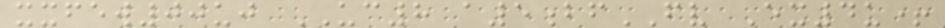xxfew00uj UC8 a5bfFV Ex4u+
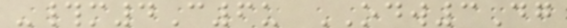-#m4C6u ODW3Dg
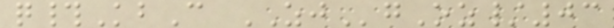q#KbC ZJgOz/03
